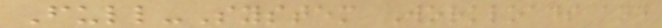Full-System Workloads and
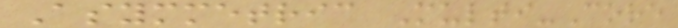Asymmetric Multi-Core
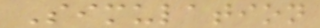Simulation
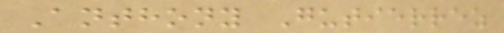Anthony Gutierrez
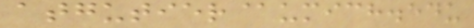atgutier@umich.edu
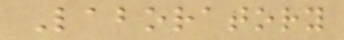Laboratory
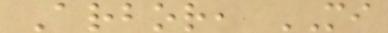Arbor, MI
